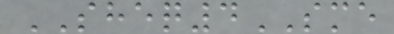SHEQ4SME
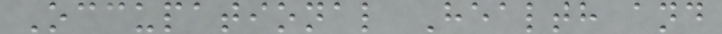Occupational Health and
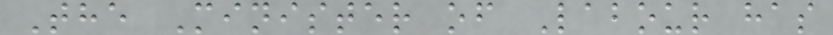The Minister of Labour has
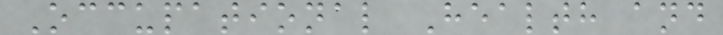Occupational Health and
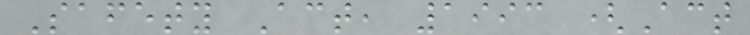Safety Act, 1993 (Act
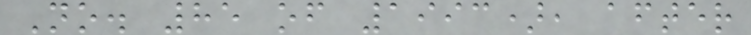No. 85 of 1993), after
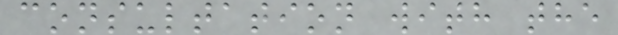consultation with the
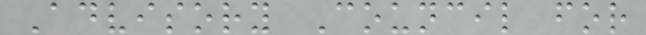Advisory Council for
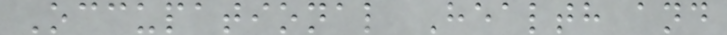Occupational Health and
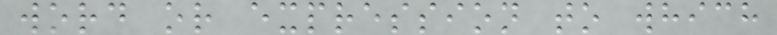word or expression to which
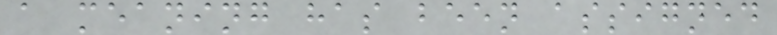a meaning has been assigned
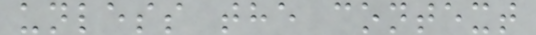unless the context
